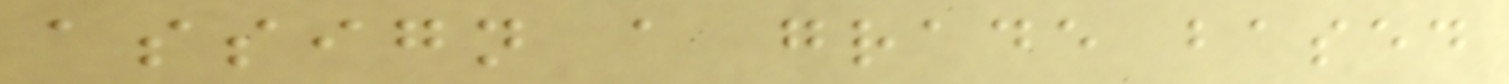assign a grade based
